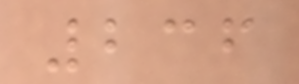236
